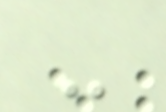-
